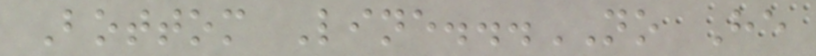Bottom Line...NO He
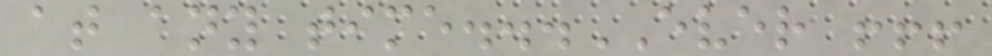at any time...EVER !!!
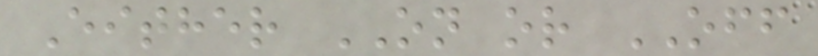Either ON or OFF
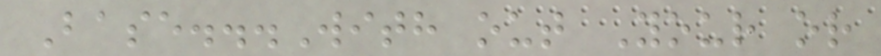Base...With out Your or
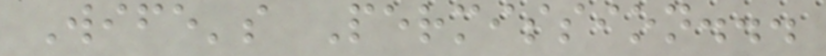Wife's Permission...
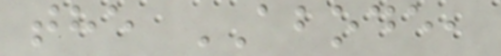the ABODE,
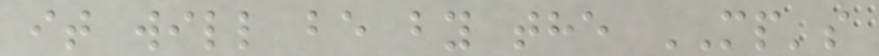it will be by the MP's
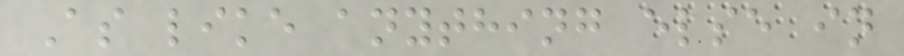As like anything else in
